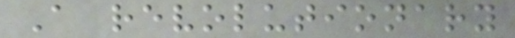A revolutionary
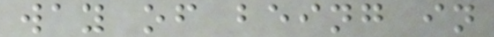way of being in
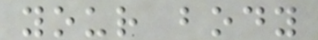your body
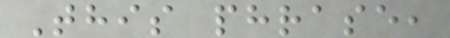This phrase,
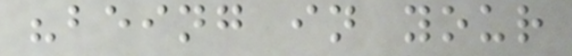"being in your
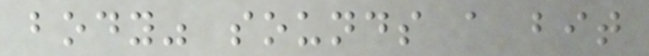body" sounds a bit
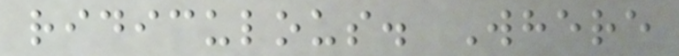ridiculous. Where
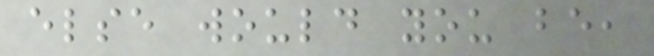else would you be,
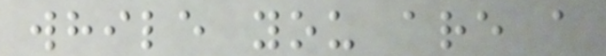while you are a
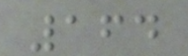164
